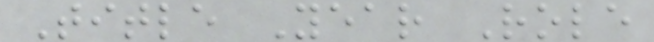Title Year Role
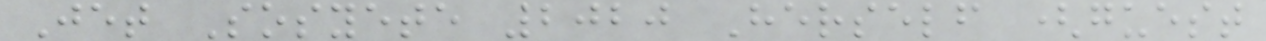Jet Sosyete 2020 Herself (guest
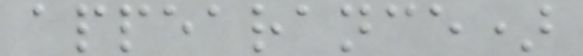appearance)
